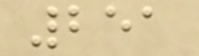251
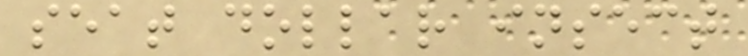seat dollar insect
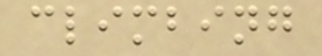climbing
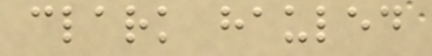clark hauled
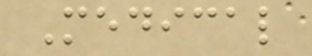Medical
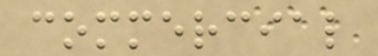commercial
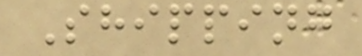Shipping
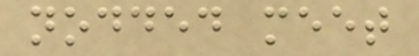nodded meet
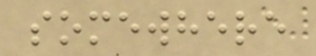somewhere
